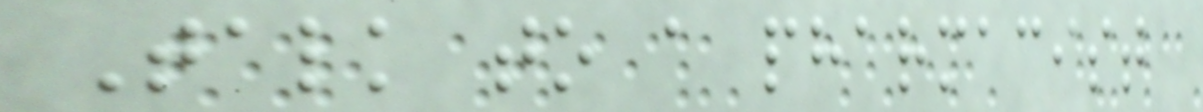Talk to a pharmacist
